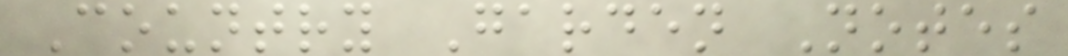Country Garden Notes
